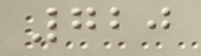720
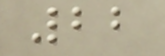22
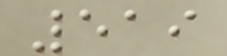519
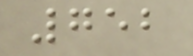752
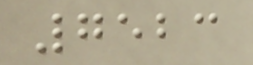7523
